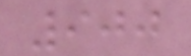900
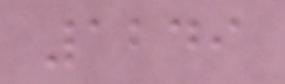1249
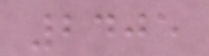2405
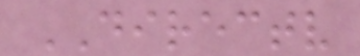DIRECTV
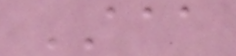AAA
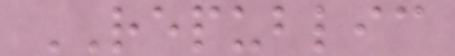REPUBLIC
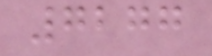7277
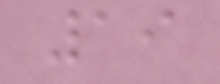19
